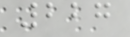227
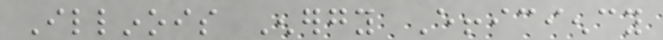Illinois Energy Efficiency
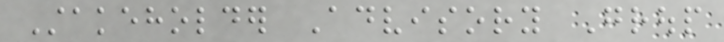Stakeholder Advisory Group
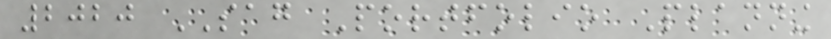2020 SAG Portfolio Planning
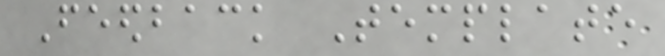Feedback Template
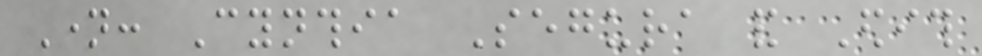Name: Cynthia Segura and Edith
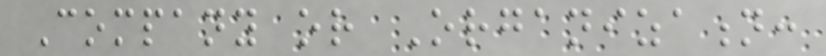Company or Organization:
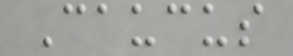Caucus
